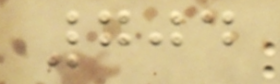704
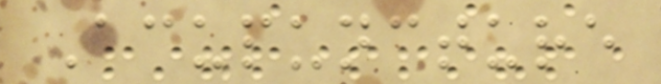Acupuncture
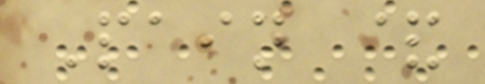Pain &
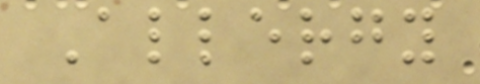Allergy
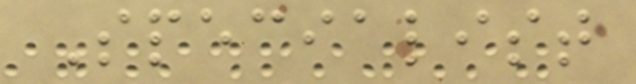Specialist
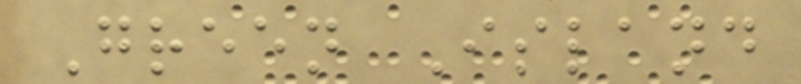Green Island
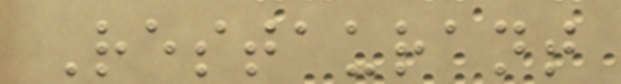Restaurant
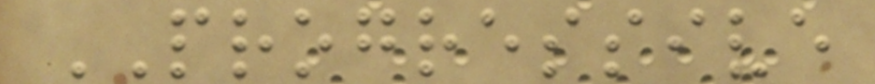PROGRESSIVE
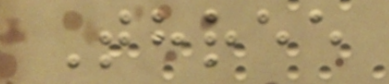Three
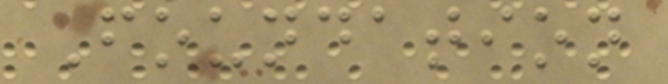Foundation
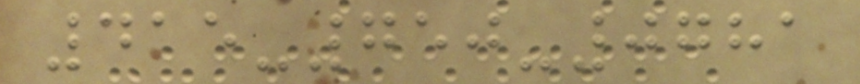415-750-0781
